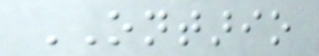ONTARIO
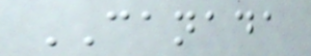CANADA
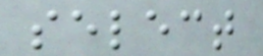select
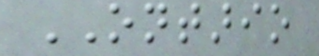ONTARIO
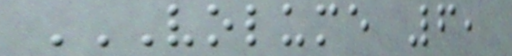VOLUME 6,
